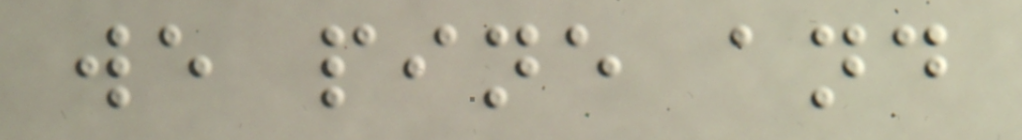we pine and
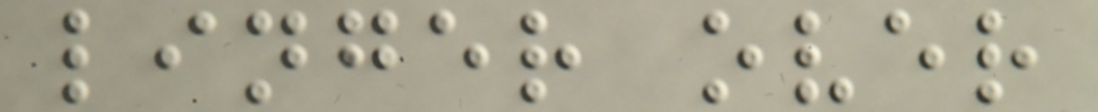linger over
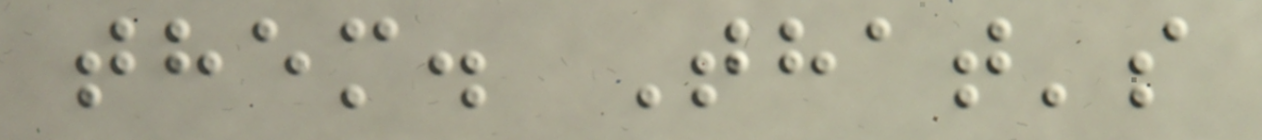them. That's
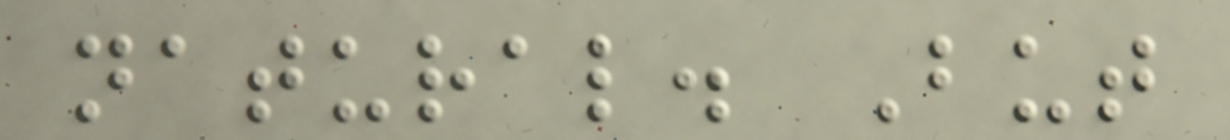natural. But
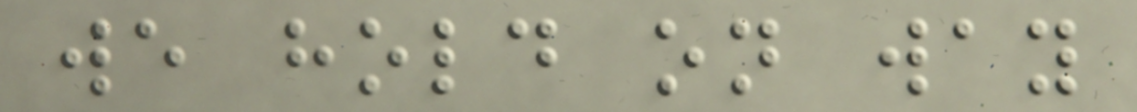we hold on way
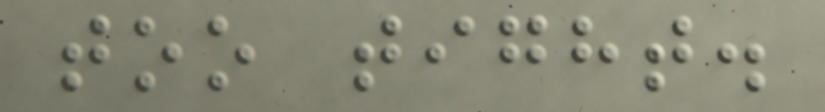too tight.
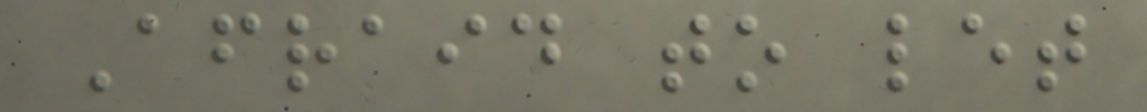Afraid to let
